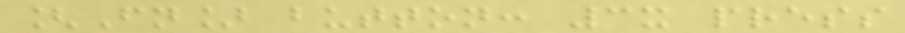[Fn] button: 3x press
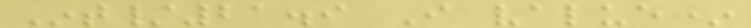Int/21.9 I value*
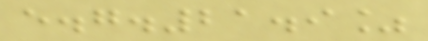e.g.21.9%
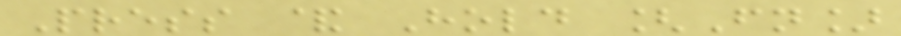Press & Hold [Fn]
